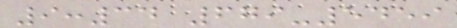9:34 679-5459
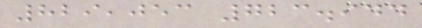829,053 723.944
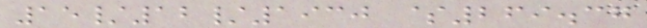15/12/1930 $269.37
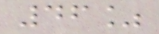46%
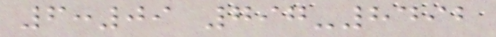6:09 797-8492
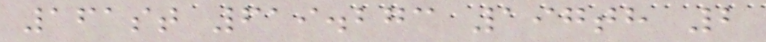161st 619.273 197th 2
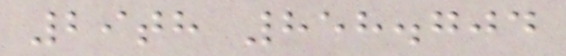29th 858.704
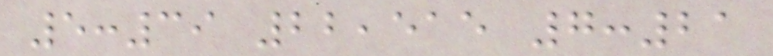5:39 22,515 7:21
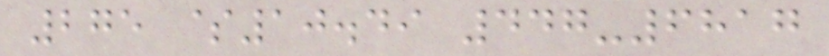275 $10.49 447-6817
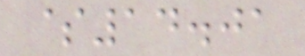$14.01
